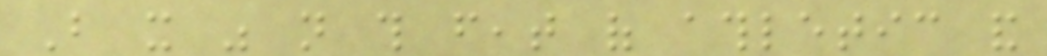But it was not this feat of athletic and
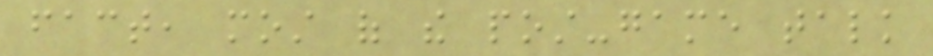fact, most of the post-game talk
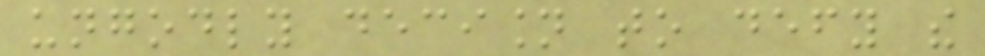ungodly decision to defy the
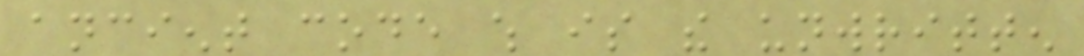ancient code which is the unwritten
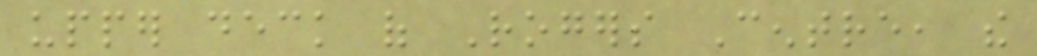upper deck of Rogers Centre, the
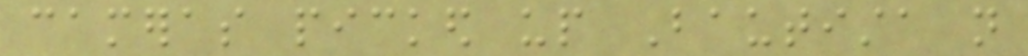cameras picked up Bautista not
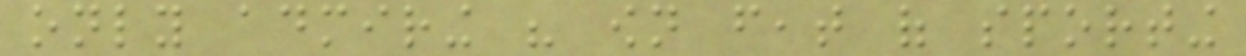only admiring his own feat of sporting
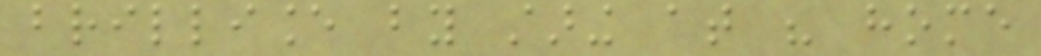brilliance by staring at his home
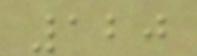120
